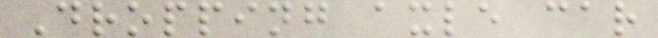Dropping axle car
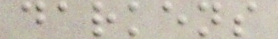darkens
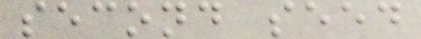second seed
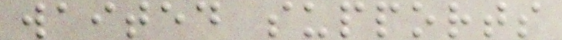waited supports
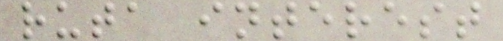ruta interest
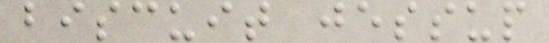biscuit jessup
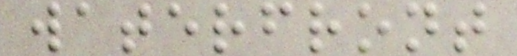waterfront
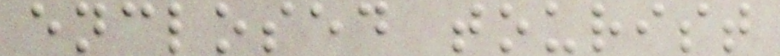enclosed tourist
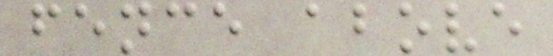fence above
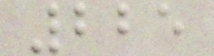225
